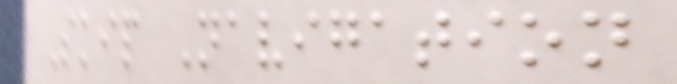Skip Navigation
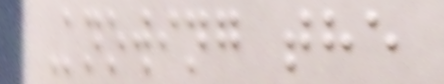Knowing the
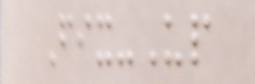Fix-Up
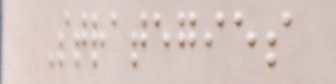Strategies
